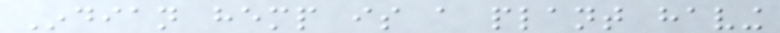Indian hemp is a plant having
